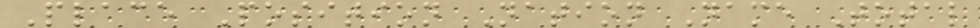Place Position Nation Name Total
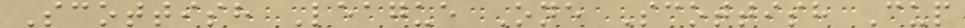Scottish League One Scottish Cup
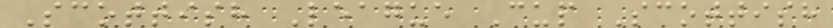Scottish League Cup Scottish
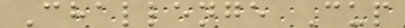Challenge Cup
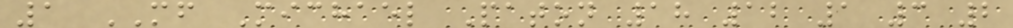1 MF Michael Paton 18 12 1 3 2
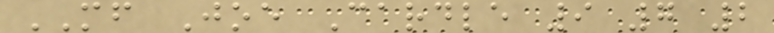MF Joe Cardle 9 7 2
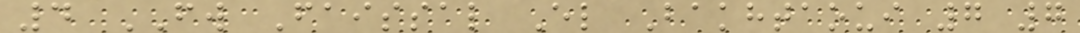4 FW Faissal El Bakhtaoui 7 7
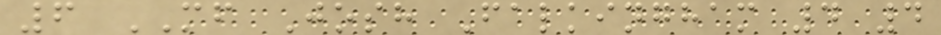6 MF Josh Falkingham 4 4
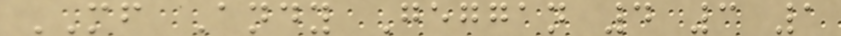MF Andy Geggan 4 3 1
